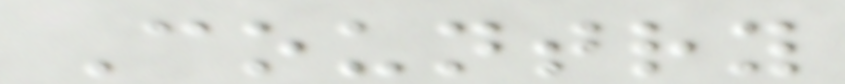Country
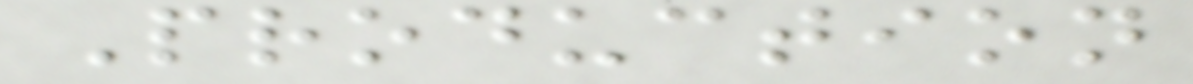Production
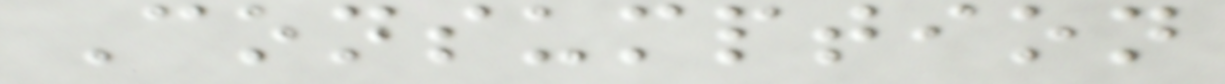Consumption
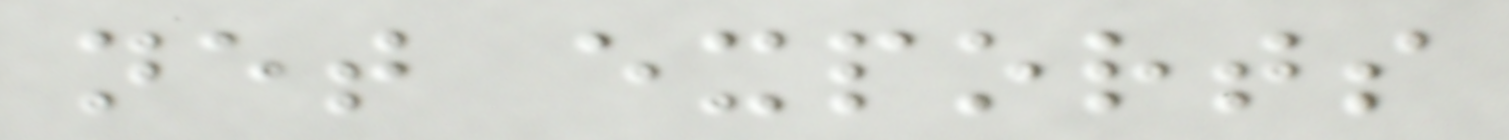net exports
